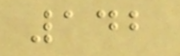142
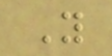You
